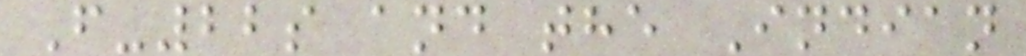F-22s and the Indian
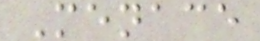Menace
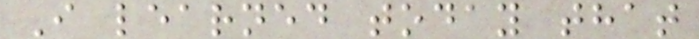I learned today that
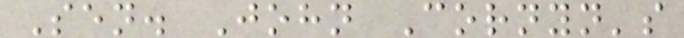Sen. John Cornyn's
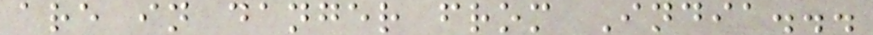are in danger from India...
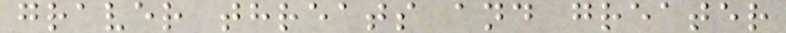graver threats and greater
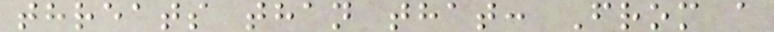threats than that: From a
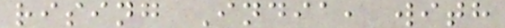rising India, with
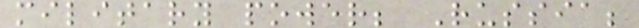military power; Russia;
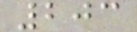203
